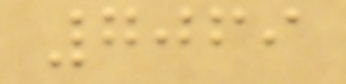7069
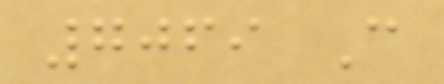7069 C
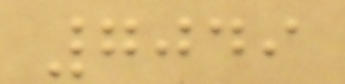7049
